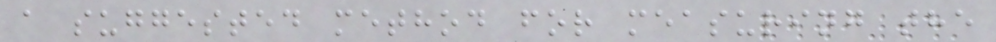a suggested method for measuring the
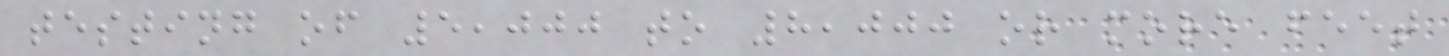testing of 5,000 to 8,000 or more feet
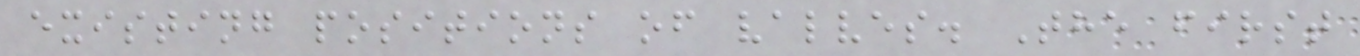existing positions of valves. The first
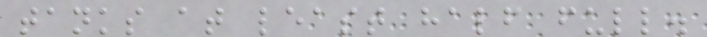tanks at least half full.
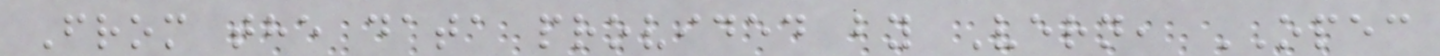From the data provided by Vern, OPEC
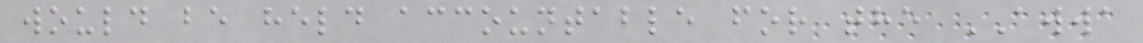would be held accountable for the AWWA
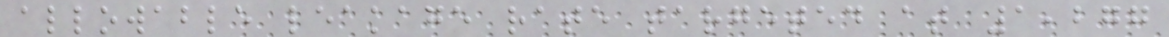allowable leakage rate targeted at 1,277
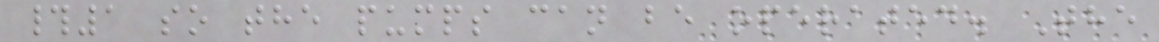#1 so the pumps can be operated. The
